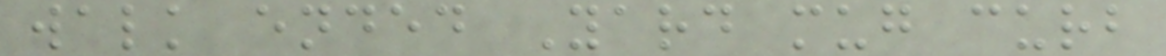walk ended Yard mug curb
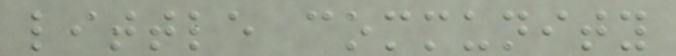little community
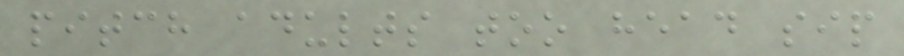pitch adults too head sip
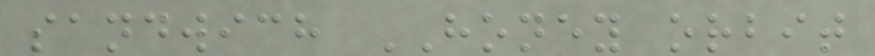sandwich HONEY orbit
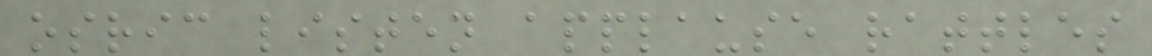osric listen applause rattles
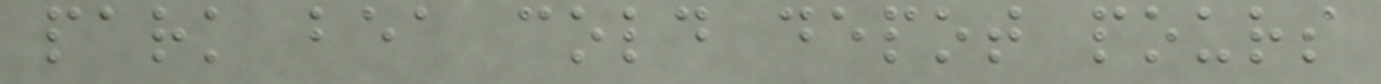park bea cold depot pours
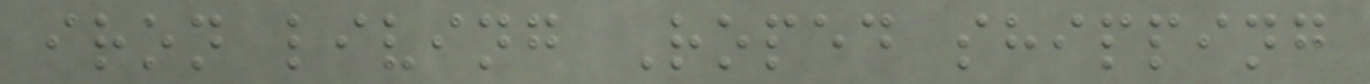iron living Roped shipping
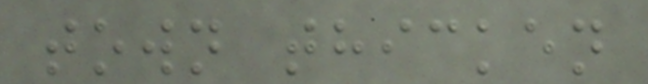town thicken
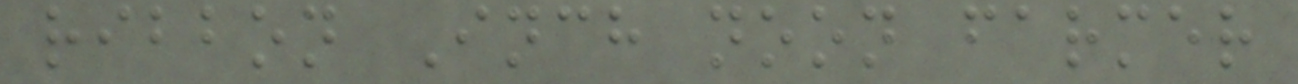ribbon Inch noon farmer
